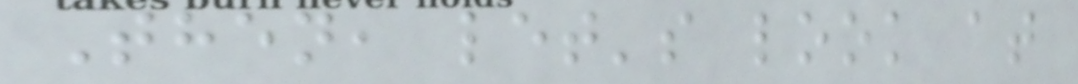Then, let's look at
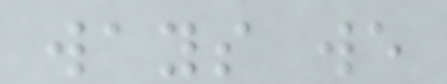ways we
